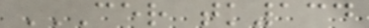CER TK134
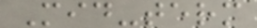Mid-term
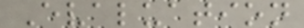Evaluation
